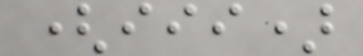(iii)
